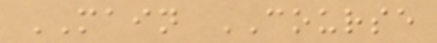MAIN COURSE
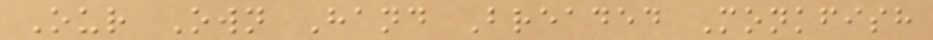Our Own Hand Breaded Monkfish
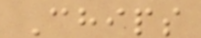Chips
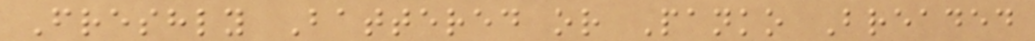Freshly Battered or Panko Breaded
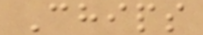Chips
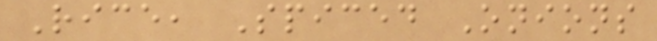Rice, Spiced Onions
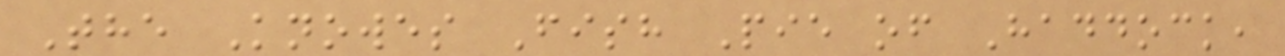The Knowes Fish Pie of Haddock,
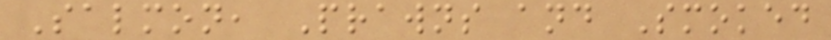Salmon, Prawns and Smoked
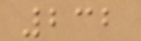232
